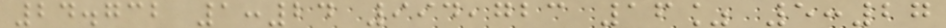24.732 1:24 994,723 16% 5:27
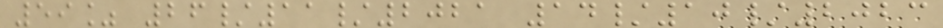59% 26/11/2021 14/10/2023
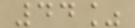44%
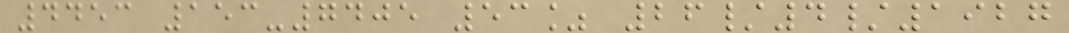4453 153-7405 53% 26/4/1927
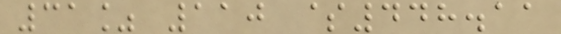31% 110 $448.11
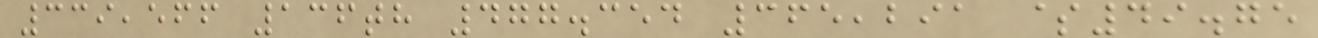339,566 136th 477.354 365,291 $49.75
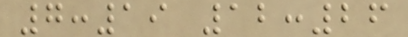7:19 12:26
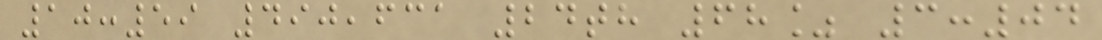10:59 490,631 24th 68% 3:04
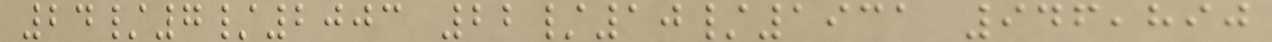24/7/2003 22/10/1931 946,890
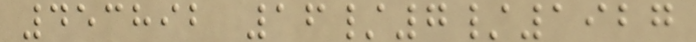453892 16/7/1927
